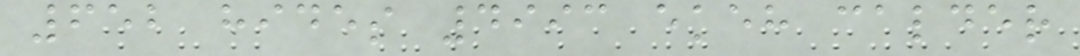652 hides 4993 ekeh calder
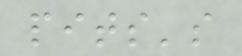pits's
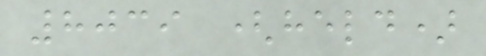8039 (held)
